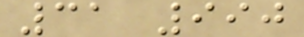31 990
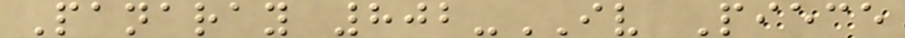Panaray 802-IV Piece
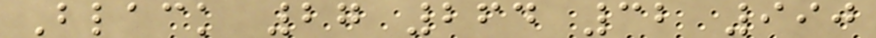Black 27 264 32 990
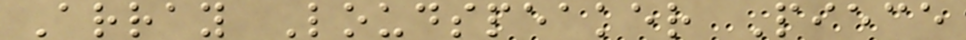Array Loudspeaker Piece
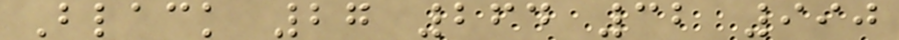Black 27 264 32 990
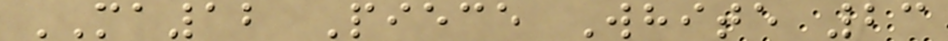MA12 Piece White 23
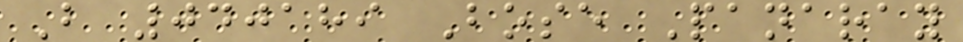B 040189 Bose Panaray
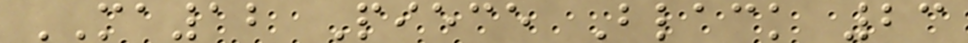MA12 Piece Black 23
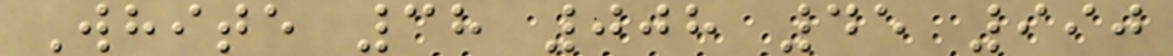White 38 008 45 990
